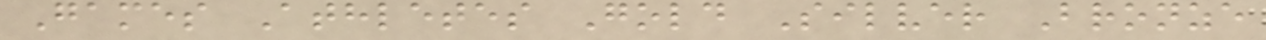Games Athletes Gold Silver Bronze
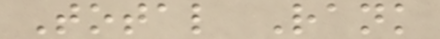Total Rank
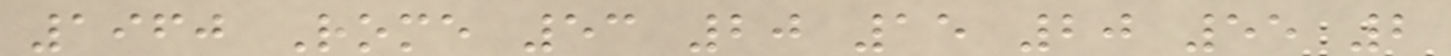1960 Rome 53 20 15 20 55 2
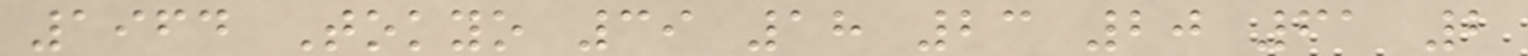1964 Tokyo 39 18 23 20 61 2
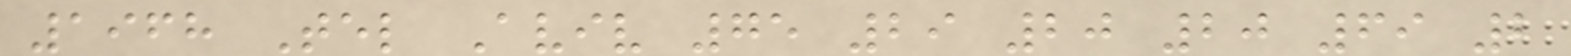1968 Tel Aviv 75 29 20 20 69 2
